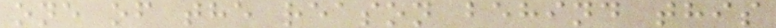one of the reason behind this
